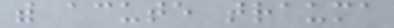with acute trauma
